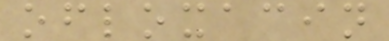ofloxacin
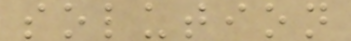solution
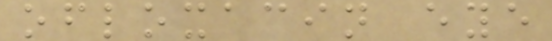ofloxacin eye
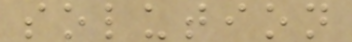solution
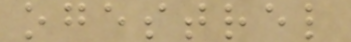ogestrel
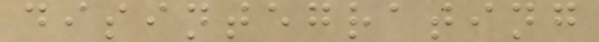disintegrating
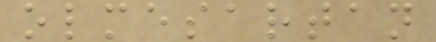olmesartan
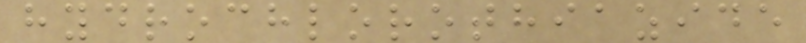hydrochlorothiazide
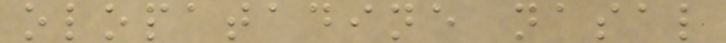olopatadine nasal
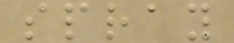spray
